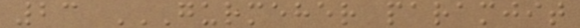23 GURMEHER PARAMJIT
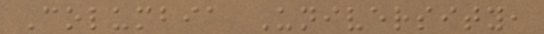Columbia University,
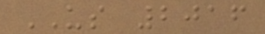US 2016
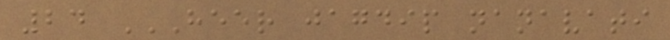24 HEER JAGDIP NANAVATI
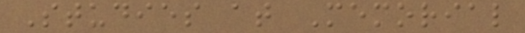Studies at Memorial
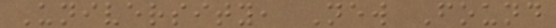University, New Found
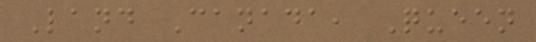Land Canada, Queen
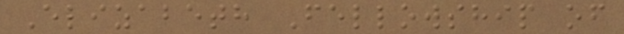Elizabeth Fellowship of
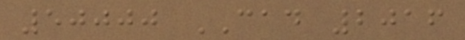50000 CAD 2016
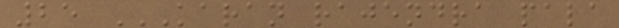25 KARAN RAJENDRA PALA
